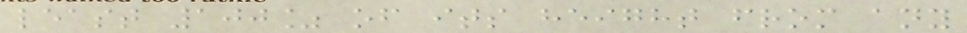least 100% of its height from any
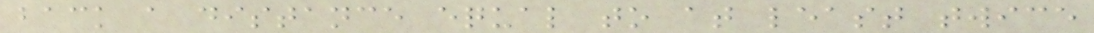back a distance equal to at least twice
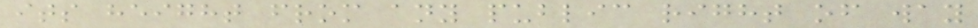its height from any public right of way
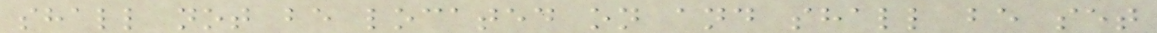shall not be located on and shall be set
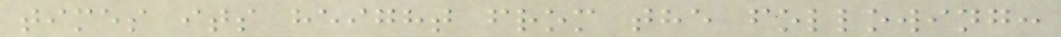times its height from the following:
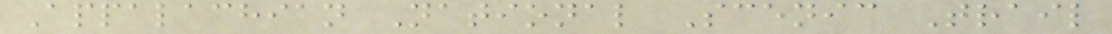Appalachian National Scenic Trail
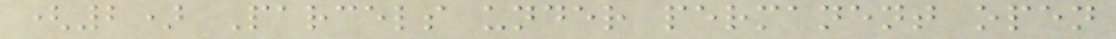(2) Parcels under permanent open
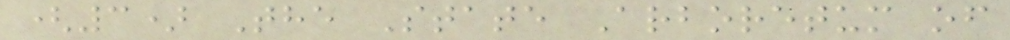(3) The State Arboretum of
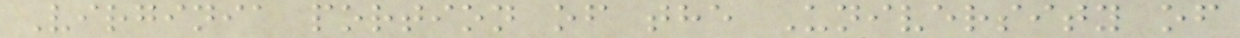Virginia portion of the University of
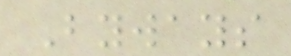Byways
